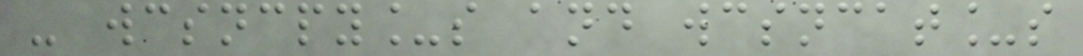- wcsncpy_s and wcsncat_s
